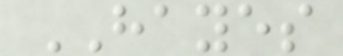HAYES
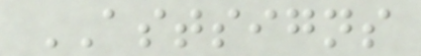ASTSIGNS
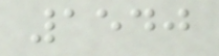1540
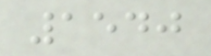1540
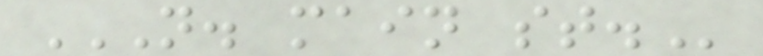N. MAIN ST.
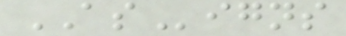ASigns
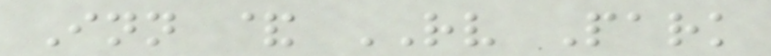Inn & RV Park
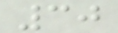30
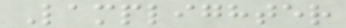Lamplighter
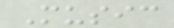Music
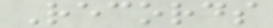Records
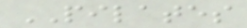PILATES
